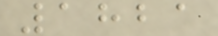1821
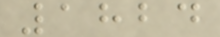1824
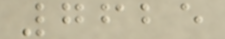7625
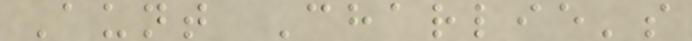Aunt Charlie's
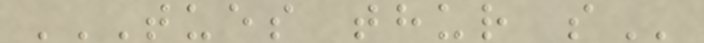TUES THUR S
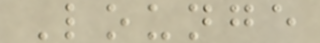Lounge
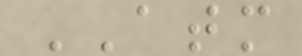ATM
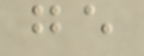ge
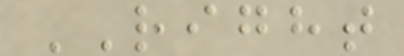RIGHT
